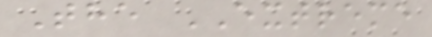The EXTREME
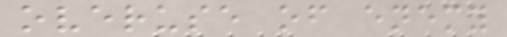overuse of enemy
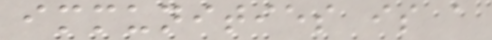immunities is a
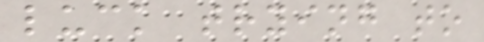luck trying to
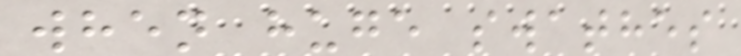when huge swathes
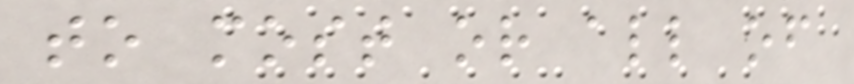to most or all of
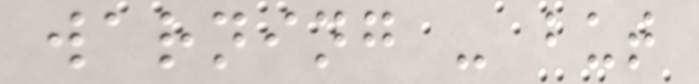warning - but
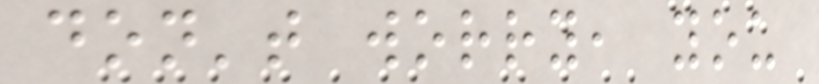don't worry, you
